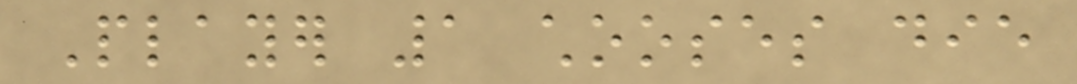Player 1 chooses die
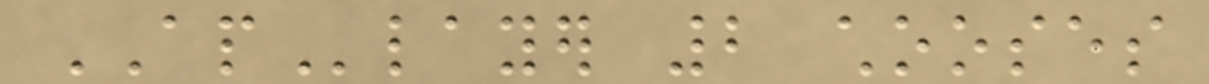APlayer 2 chooses
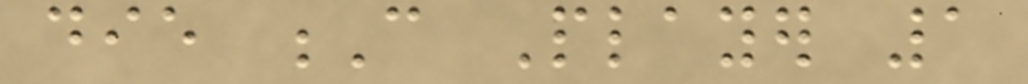die C Player 1
